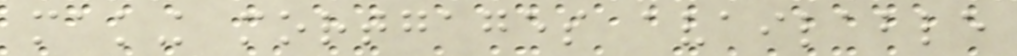making mortgages available
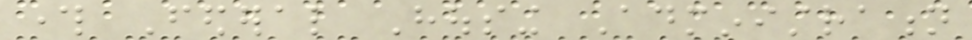through Federal Housing Administration
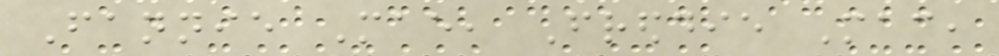Fannie Mae, Freddie Mac,
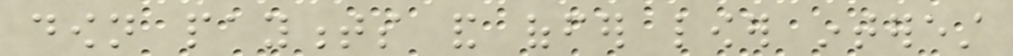down payments and offer lower interest
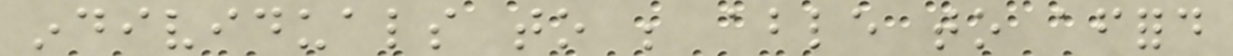individuals to be able to afford
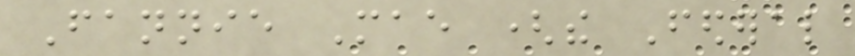Fannie Mae (the Federal
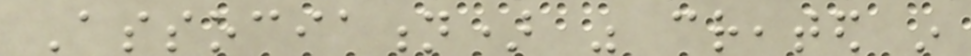Association) was created in
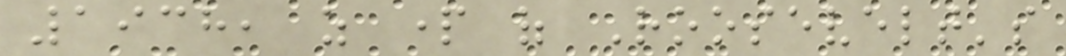1938, as part of Roosevelt's
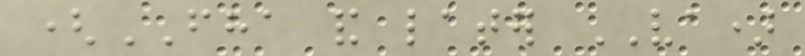(FHA and later VA)
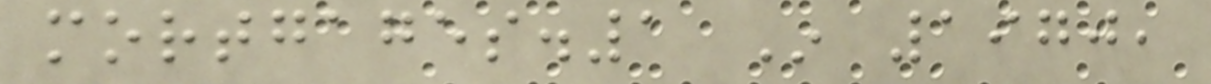mortgages.1 In 1970,
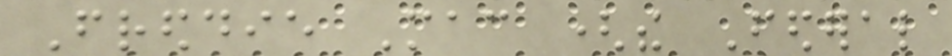Freddie Mac (the Federal
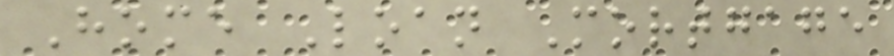Home Loan Mortgage
